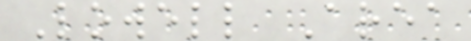Lowell Area
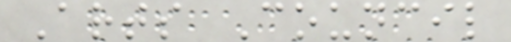Arts Council
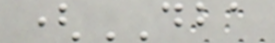(DBA
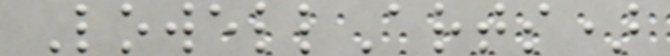LowellArts)
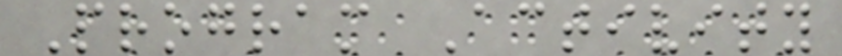Program Activity
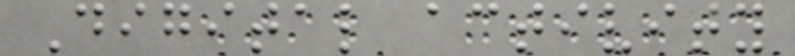Digital activity
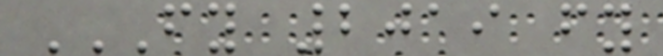FY 2019 FY
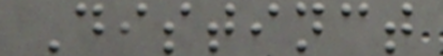Distinct
